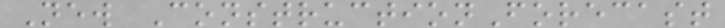New ConstructionForecast
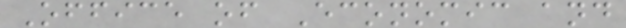Office of Economic and
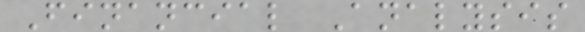Financial Analysis
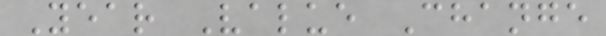Year Value Change
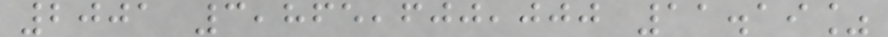2001 3,865,600,000 11.19%
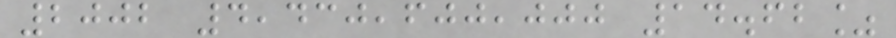2002 4,430,600,000 14.62%
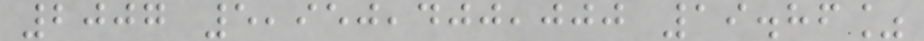2007 5,950,400,000 19.86%
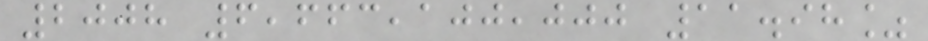2008 6,663,100,000 11.98%
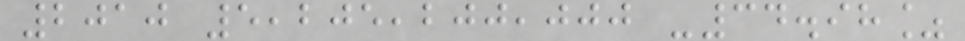2010 5,205,200,000 -34.98%
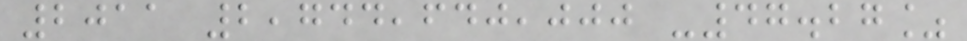2011 2,744,640,000 -47.27%
